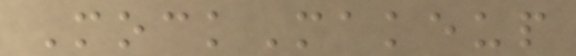MockMakeup
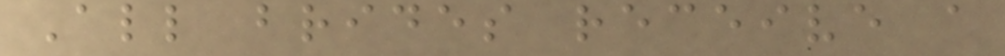All brides receive a
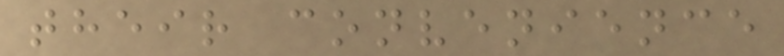their convenience
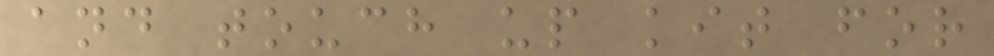and touch up kit for
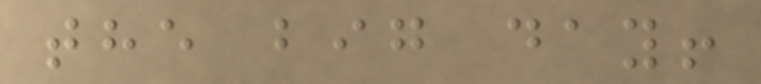the big day!
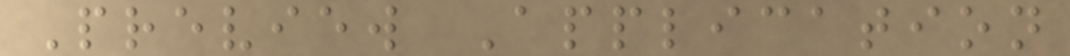Preview Application
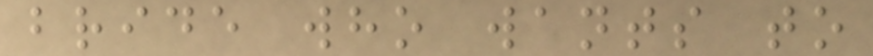bride who wants to
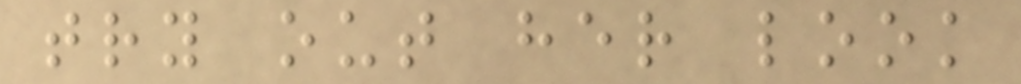try out her look
